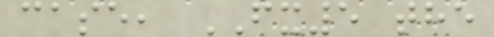case, FX5 the
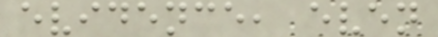evidence, even
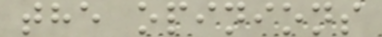the opinions
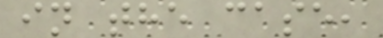in the case,
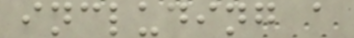including a
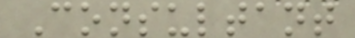Consultant
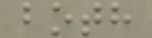both
